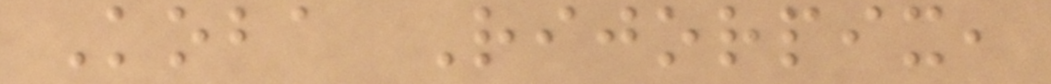Koba Rijorpix,
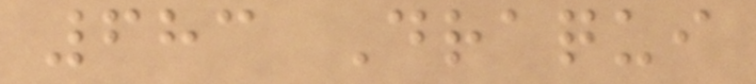683 Draqui
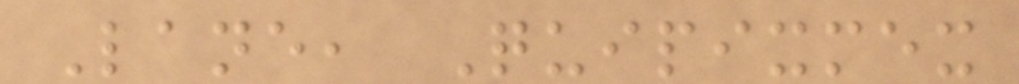Lane, Quipixmex
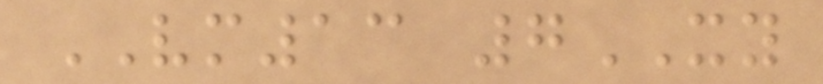VM13 7XY
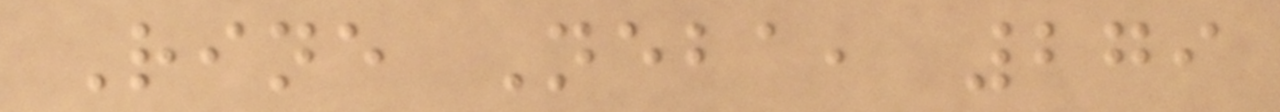Rine Neba, 279
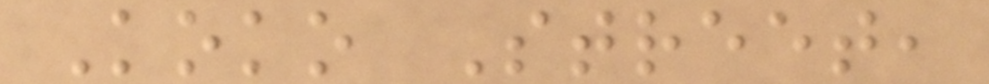Koko Street,
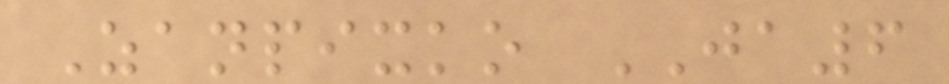Zanpixko JA6
